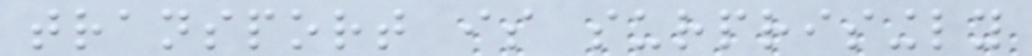transport is surprisingly
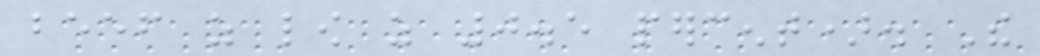beef as low as 0.5 percent). The
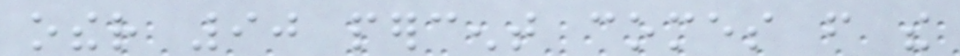other 90 percent comes from the
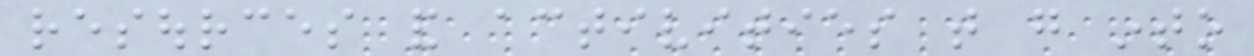resources and activities that go into
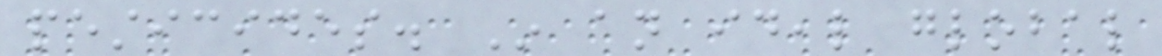pesticides. In an ideal global
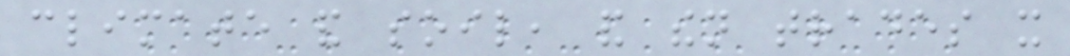climate and soil, and then trades it
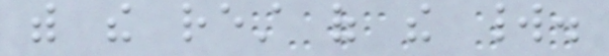with the rest of the world.
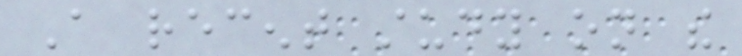A recent study on the
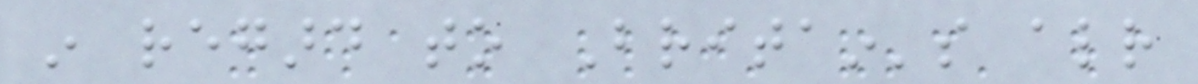in regard to Britain's already
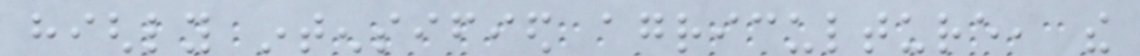highly intensified agriculture, the
